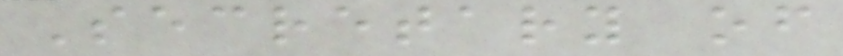Secretary of
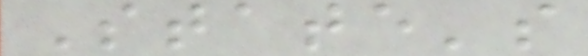State's
